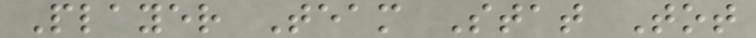Player Team Stat Tot
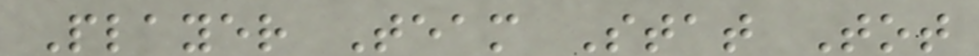Player Team Stat Tot
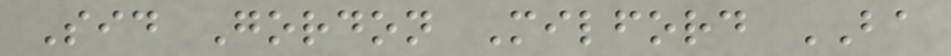Sid Gordon Milford BA
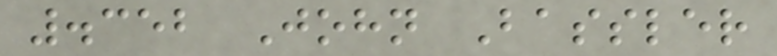.352 John Bassler
